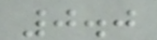0.0
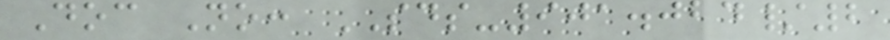Doc No: SDS-901.024/2
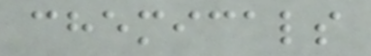chemicals
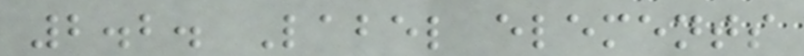2.2. Label elements
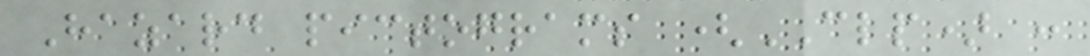Hazard pictograms (CLP) :
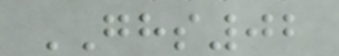GHS02
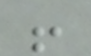!
